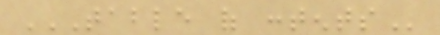TABLE OF CONTENTS
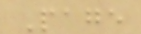Page
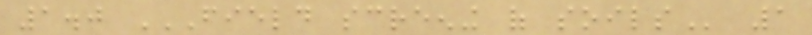1.0 FIELD SCREENING OF SOILS 1
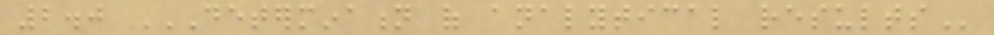2.0 DETERMINATION OF ANALYTICAL RESULTS
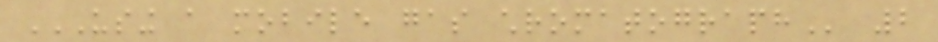USING A MOBILE GAS CHROMATOGRAPH 2
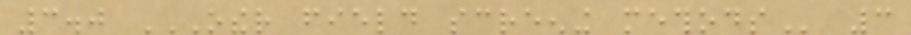3.0 OTHER FIELD SCREENING METHODS 3
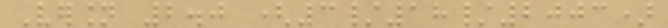Version 2.0 (3/18/2003)
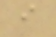i
